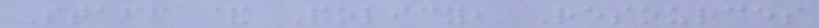Staff & Policy, Resources
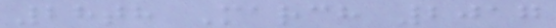28th March 2017
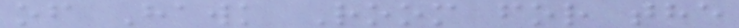of Hawk Room for the
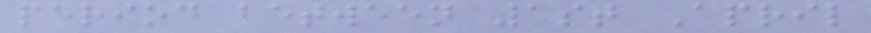period between 1st April
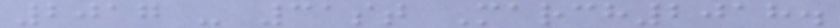2017 - 31st March2018.
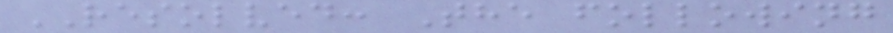RESOLVED: The following
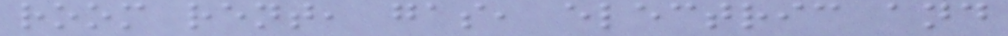room rent, gas, electric and
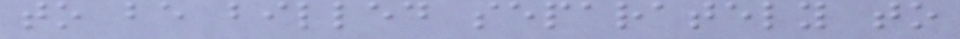to be billed separately to
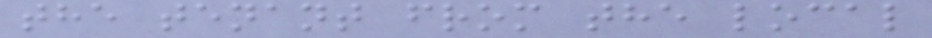the tenant from the local
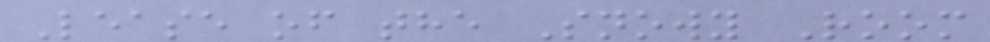Lease of the Snowy Room
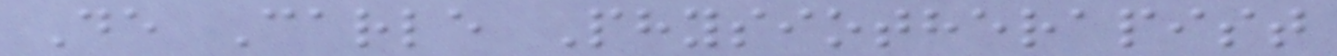De Carle Physiotherapist
